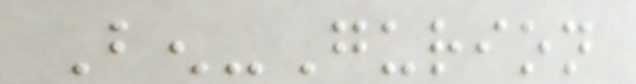Ben-Gurion
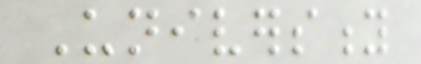University
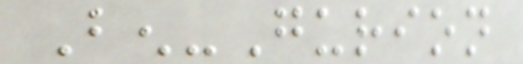Ben-Gurion
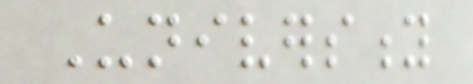University
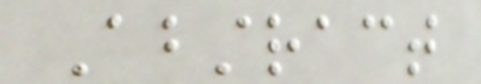Abstract
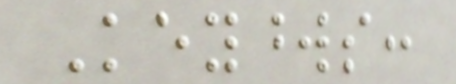Keywords:
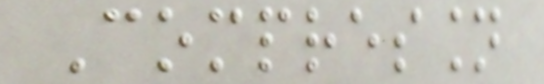Compression
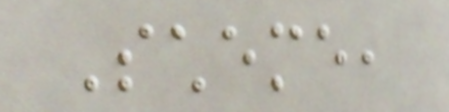Scheme,
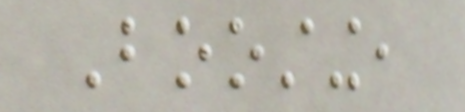Boosting,
